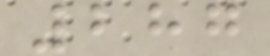287
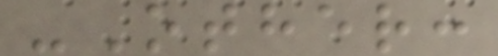-Other:
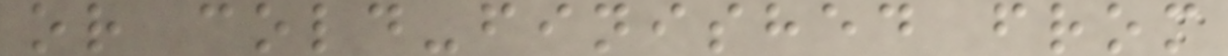or cold-finished from
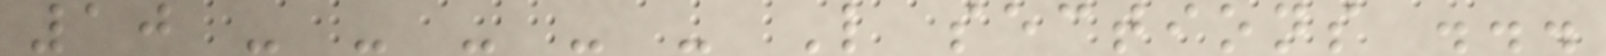10 - - - - - L sections ...
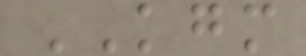KGM
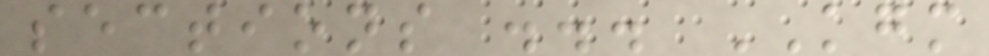sections ... KGM
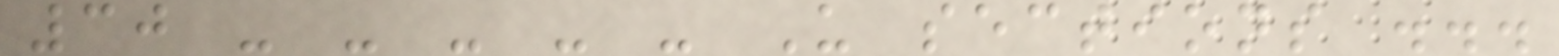30 - - - - - U sections ...
